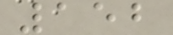152
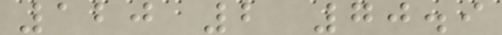120 2 70.9
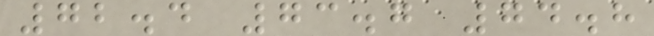72.4 73.7 74.8
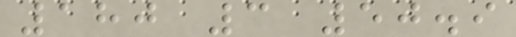180 3 50.9
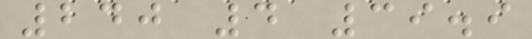240 4 39.9
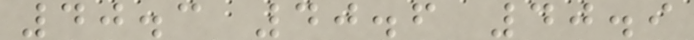40.3 40.6 40.9
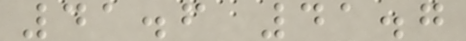41.6 41.7
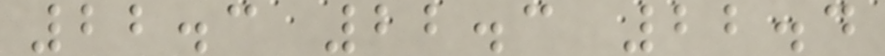22.3 22.3 22.4
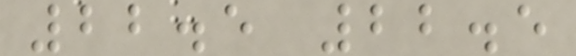22.5 22.5
